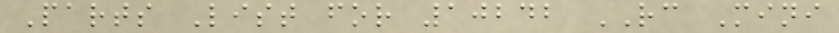Parts List for 10242 RC Mini
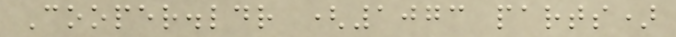Cooper.ldr (1073 parts)
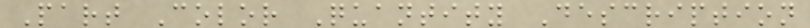Part Color Quantity Description
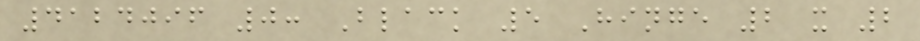4124096 0: Black 5 Hinge 2 x 2
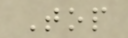Top
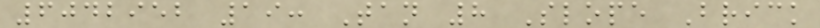6042952 19: Tan 8 Slope Brick
